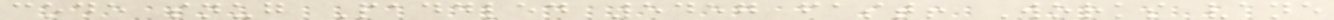code snug Paddled 5457 fast! Works vane
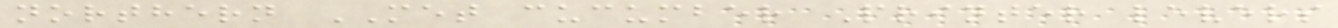northern MET cucumber Printer levers
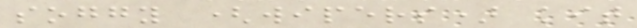soggy (wipers) kit
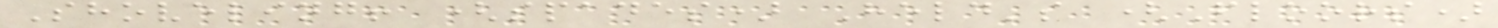Shoveling! (spades) Held's (Floors)
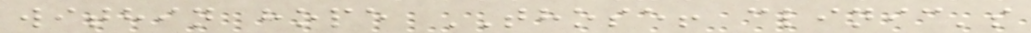within hope THOSE! clinic's
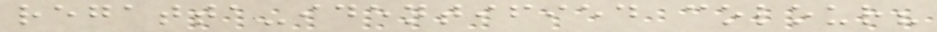regatta-identified colour?
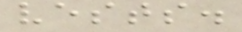vests.
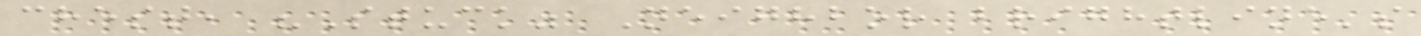chest, "Stuck" Neighbor brightline's
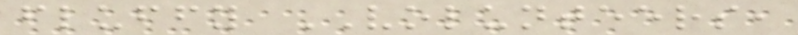fluffy VOLUNTEERS,
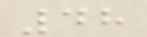48
